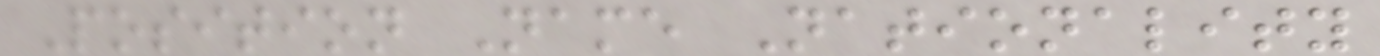Position Name Nationality
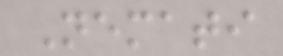Nemati
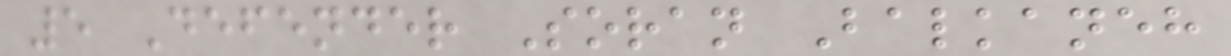5 Defender Soran Balkaneh
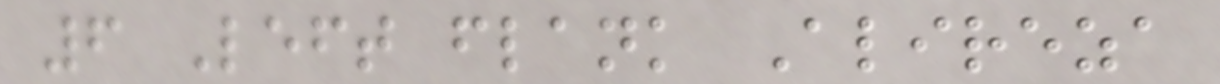6 Left flank Alireza
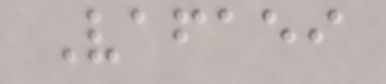Vafaei
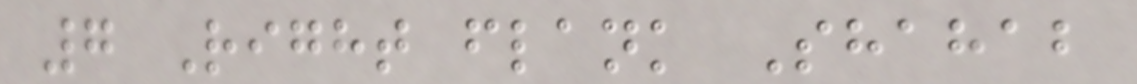7 Right flank Shahab
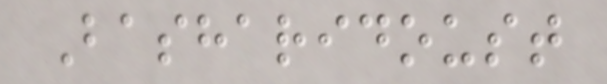Basharidoust
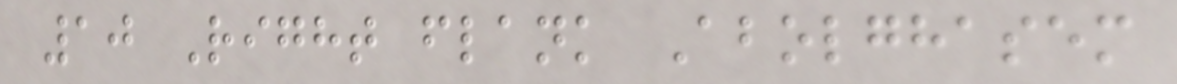10 Right flank Abolghasem
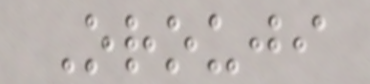Orouji
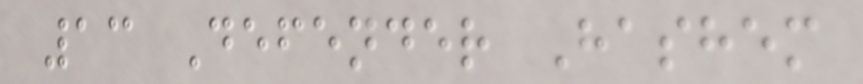13 Defender Hashem
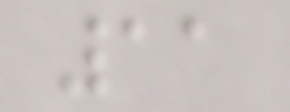11
